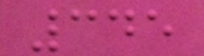345
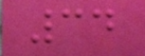34
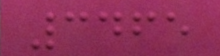3465
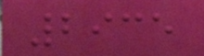2935
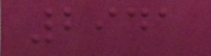2941
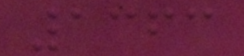1363
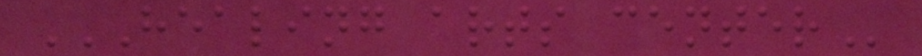HEALING ARTS CENTER
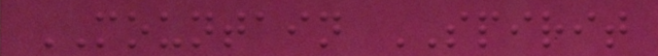MOUNTAIN SPIRIT
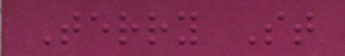Terry St
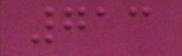713
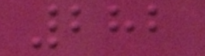282
